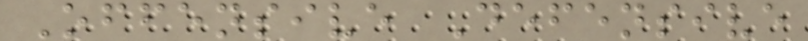Offensive Defensive
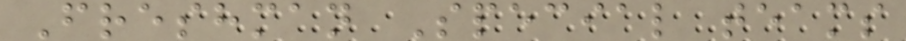Freshman Special teams
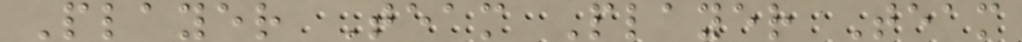Player Team Player Team
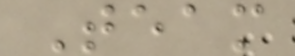Team
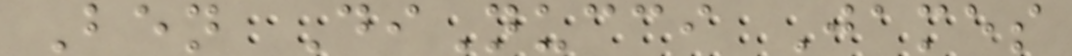Ben DiNucci James
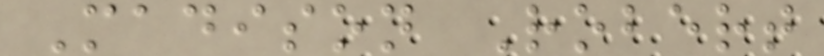Madison Robert
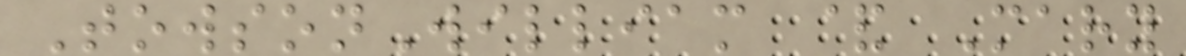TowsonWilliam & Mary
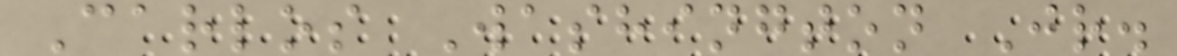Carlos Washington Jr.
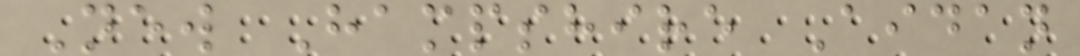New Hampshire Aidan
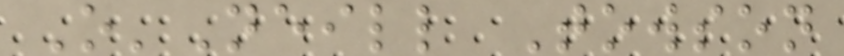O'Neill Towson
